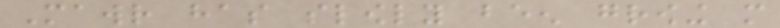Mawr has slowly been growing more
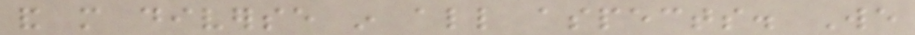and more diverse in all aspects. We
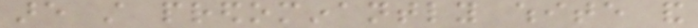are still predominantly white and
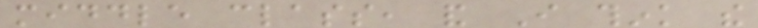middle class, and I think the
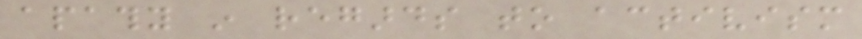apathy in regards to activism
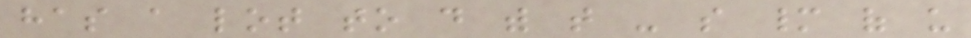has a lot to do with that - so many of us
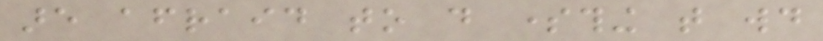are afraid to do something that would
